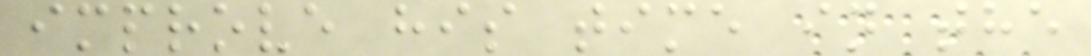improve his time in the
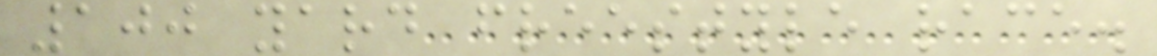100 yard freestyle race.
